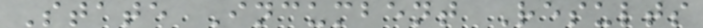State Incumbent Results
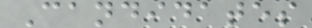Candidates
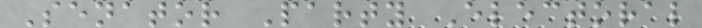Senator Party Electoral
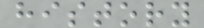history
